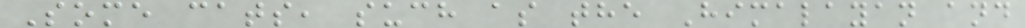Some cats, such as the Himalayan and
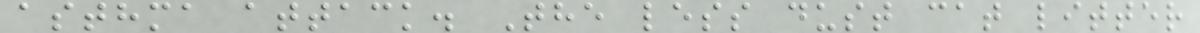asthma attack. The less dust cat litter
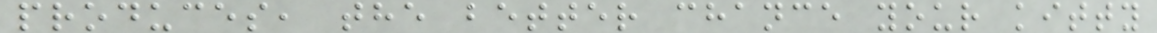produces, the better chance your kitty
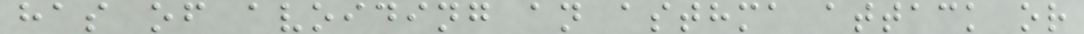has of avoiding an asthma attack or
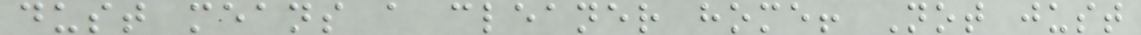dust means a cleaner home! Not just
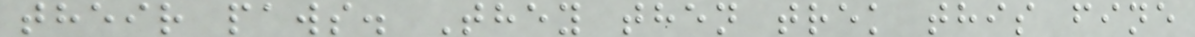their paws. They then trek this fine
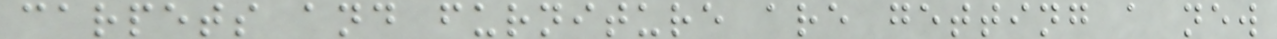carpets and furniture are getting a new
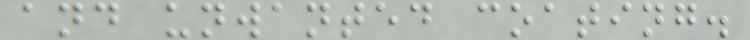and unwanted coating.
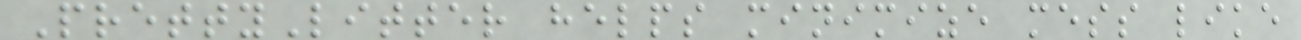PrettyLitter helps minimize mess like
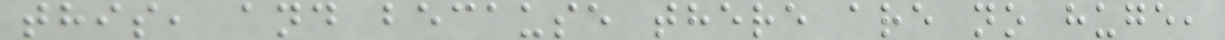this, and because there are no huge,
